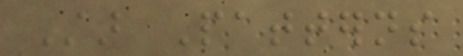Star Patterns
